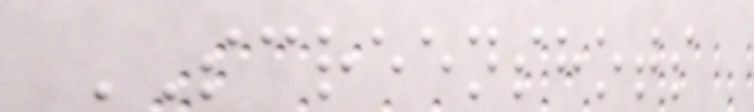SCREENSHOTS
